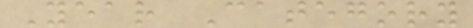Year Category
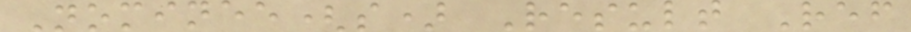Nominee(s) Result Ref
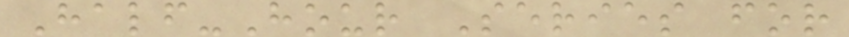Half-Hour Series for
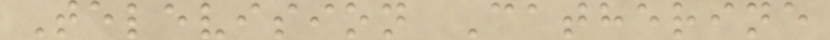Television Catherine
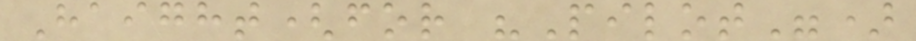Haight(for "Pilot")
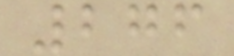276
